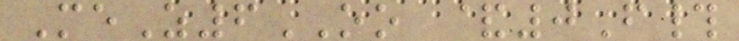MeZ6OO &0F#
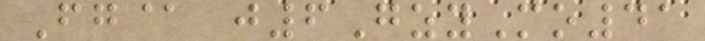Fg@ j6GzyMo41
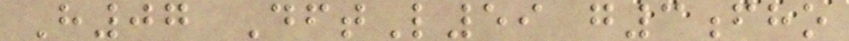H07 DftL59 g3fho
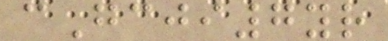cGcji7yr
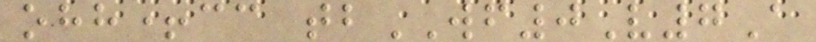ohh+cc tbWF0V7A
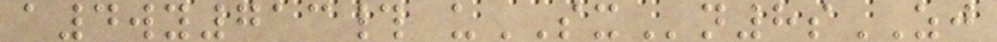a4wy713# uSXn8sZJ
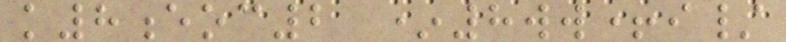k8eoc2 *8ww+i/
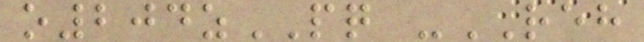o204zPQ -REH
